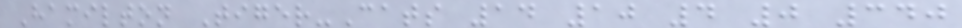Hamilton Tiger-Cats 14 10 4 0 340
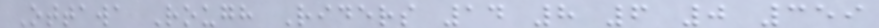Ottawa Rough Riders 14 8 6 0 359
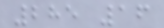285 16
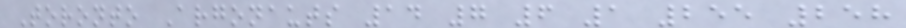Toronto Argonauts 14 7 6 1 255 258
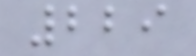229
